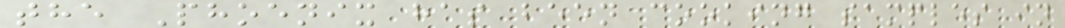the Phoenix has been cooking samples in
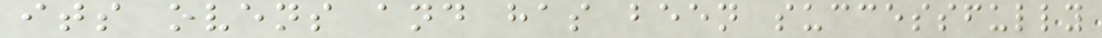its ovens and has been successfully
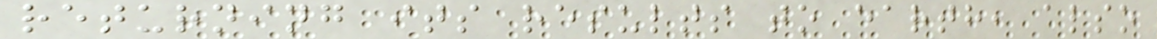returning its results to earth, also
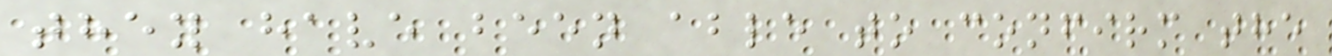they have been able to confirm the
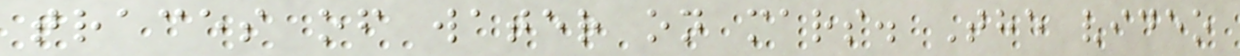traces of water on mars. The video
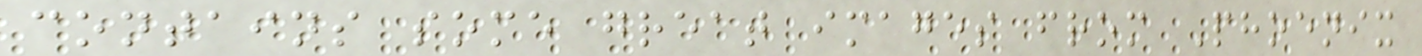contains some great images from Phoenix
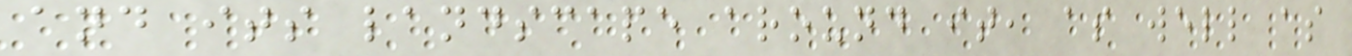and its landscape around it, as well as
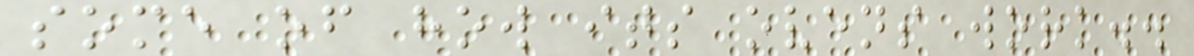some of how its ovens work..
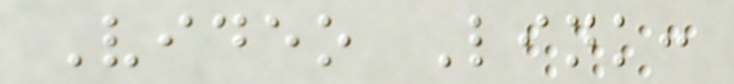Video Link:
